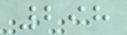298
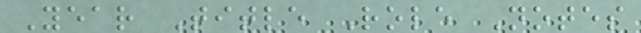Year Title Role Notes
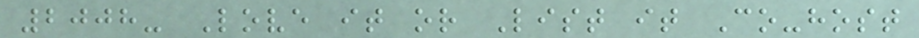2008- Love it or List it Co-host
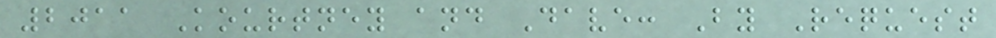2011 Kourtney and Dave: By Request
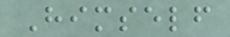Himself
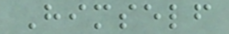Himself
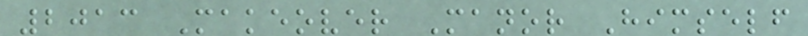2013 Makeover Manor Himself
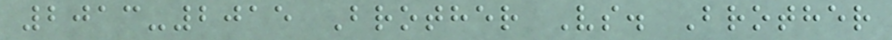2013-2015 Brother Vs. Brother
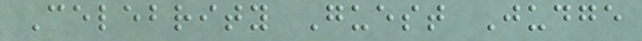Celebrity Guest Judge
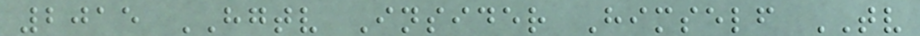2015 HGTV Insider Himself TV
